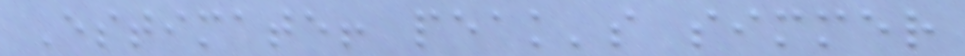Estimate! peak's simmer
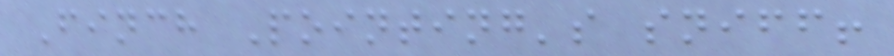Finch Pointing's sniff!
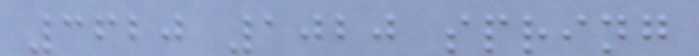3620 1020 spring
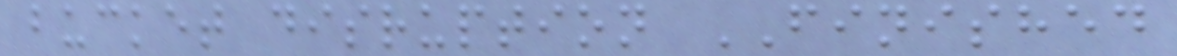bucket disruption FINISHED
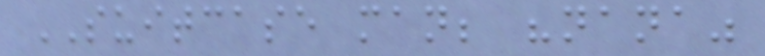SUITCASE man; "nana"
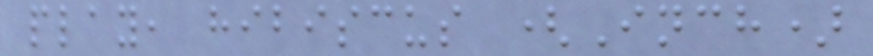play, hibiscus (Inch)
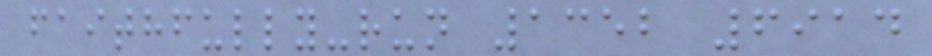faithfully-run 1352 6914
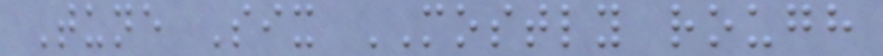Tune Six MOSTLY rough
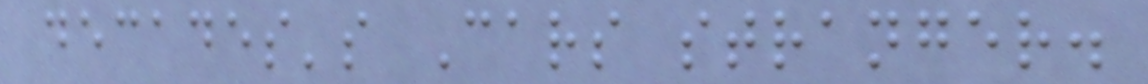decades's Cars stranger.
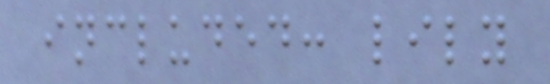included: lily
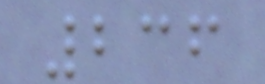236
